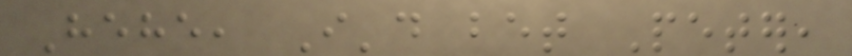Hehe, I'd bet Peter,
